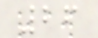26
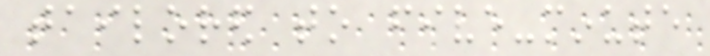tailored to five-minute
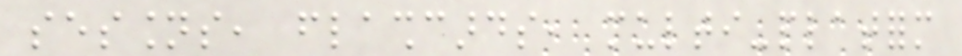sessions, flashcards, multi-platform
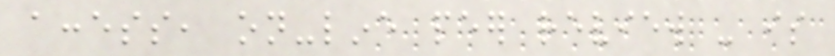access, on-line peer review - is
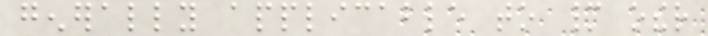generally applicable to many other
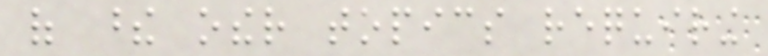of these other topics requiring
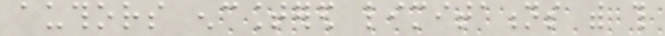authors encountered limitations with this
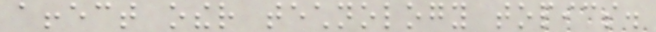affect other technology topics.
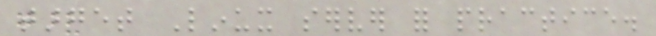target Linux server for practice.
